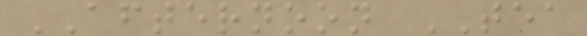AFTERNOON TEA
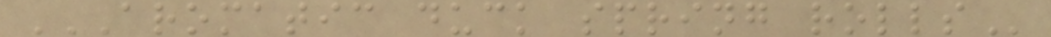AROMATIC DUCK SPRING ROLLS
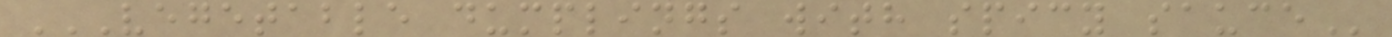VEGETABLE DUMPLINGS WITH SPICY SAUCE
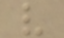v
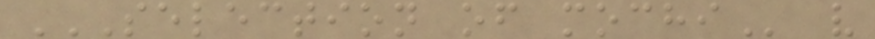SELECTION OF MOCHI v
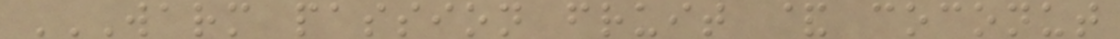WARM PASSION FRUIT & COCONUT
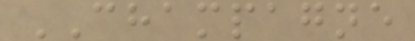CHAMPAGNE
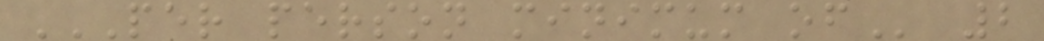PER PERSON MINIMUM OF 2
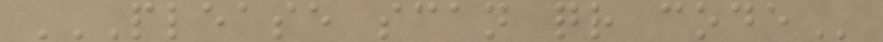PLEASE SCAN QR CODE
